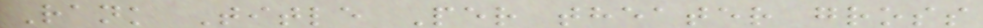Rank Title Per theater gross
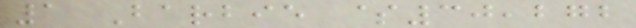1 Barbie $30,272
